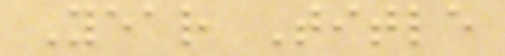Year Title
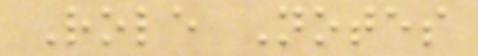Role Notes
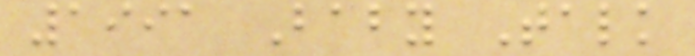1991 Baby Talk
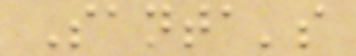Santa's
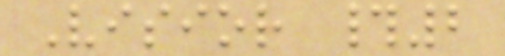Visior #2
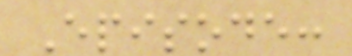Episode:
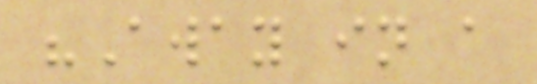"Away in a
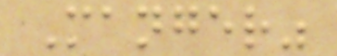Manger"
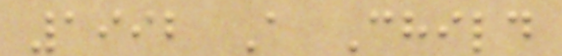1992 A Child
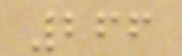266
